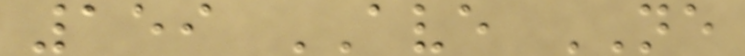159 AVE NE
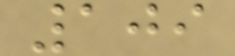109
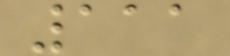111
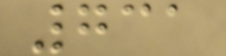731
